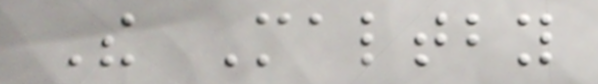The Maltby
